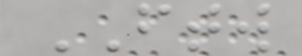FTW
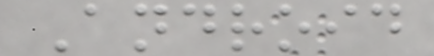Android
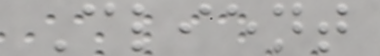Client
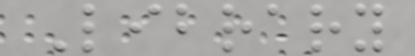Library
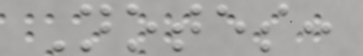Notes:
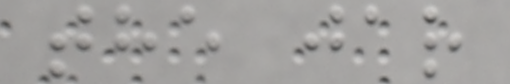the jar
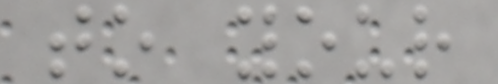to your
